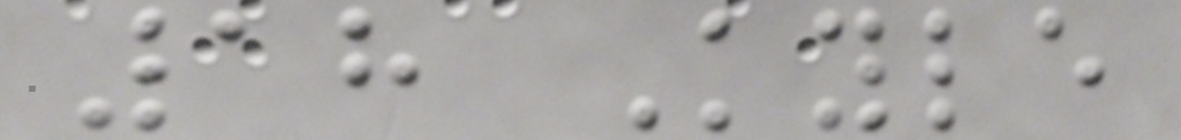18 Kyle
